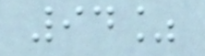94%
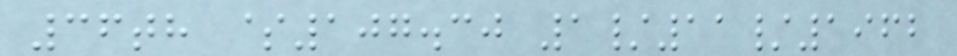36th $107.30 1/11/1962
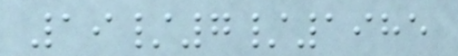19/7/1985
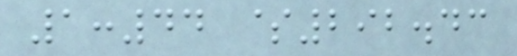1:44 $292.43
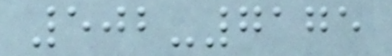502-7175
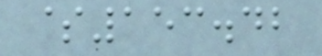$153.42
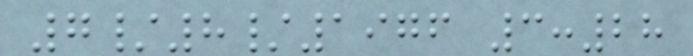7/8/1976 3:28
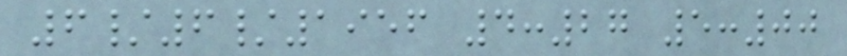6/6/1956 4:27 5:00
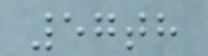57th
